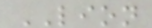LION
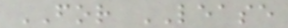FOR LEASE
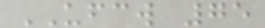UFCW 75
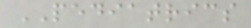PEDIATRICS
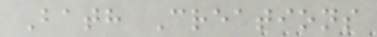Bath Creations
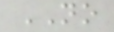NO
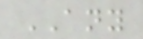ANY
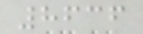8636
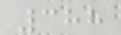388
